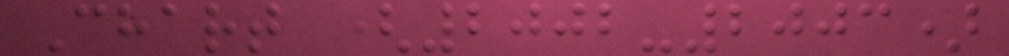Chart (2002-2003)
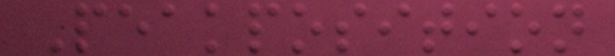Peakposition
